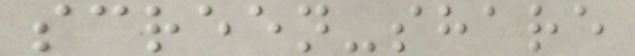screen-share
